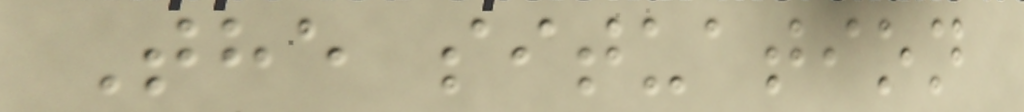The situation
